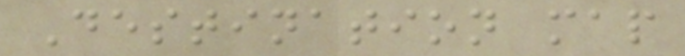Destination map
